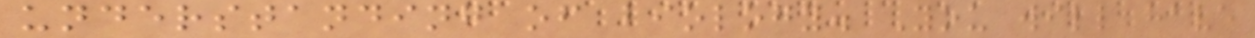understanding of biology. You will have
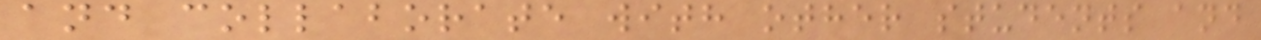and collaborate with other students and
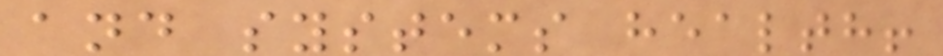and systems health!
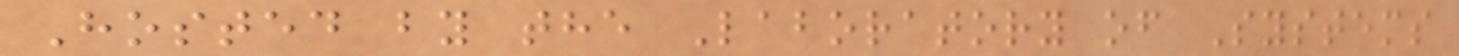Hosted by the Laboratory of Systems
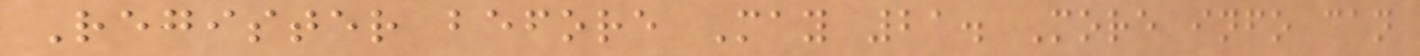Register before May 21. More info can
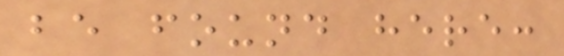be found here:
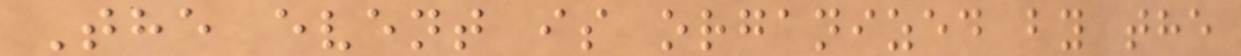The event is organized by the
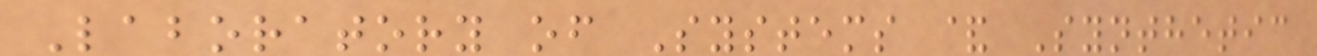Laboratory of Systems & Synthetic
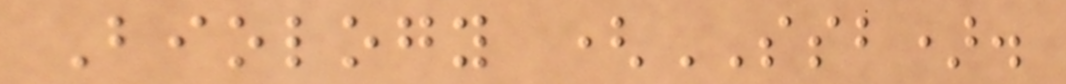Biology (SSB).
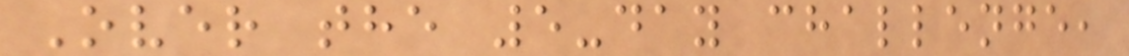Over the 5-day challenge,
